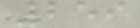259
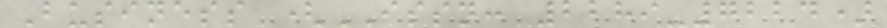Business (ISSN: 2289-7224)
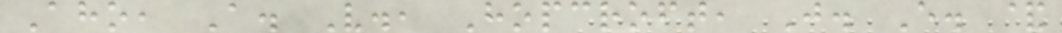Aho, A. V., Hopcroft, J. E. &
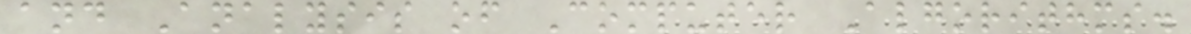and Analysis of Computer Algorithms.
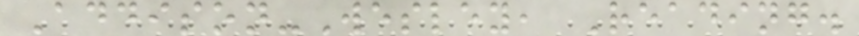Addison-Wesley, Reading.
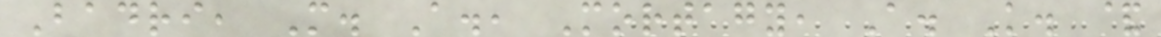Badri, M. A., Mortagy, A. K. &
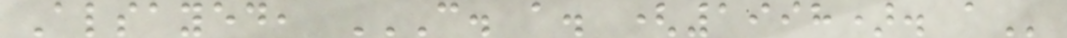Alsayed, C. A. (1998). A
